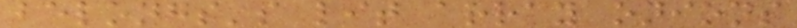belongs's lit array onions
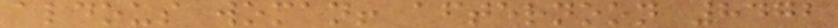aldous woman! afternoon 8472
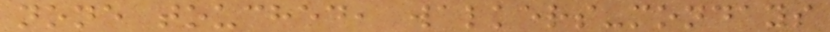none touched, walkers-mondays
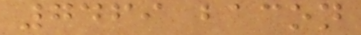7469 bacon
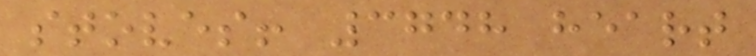stoves! 3748 heart
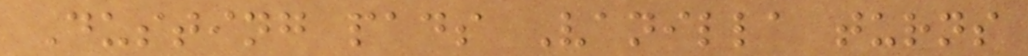Dusting pads Vanilla turns
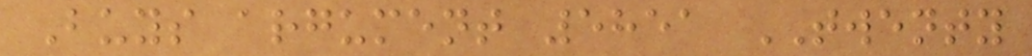Buys argument 5851 TWENTY
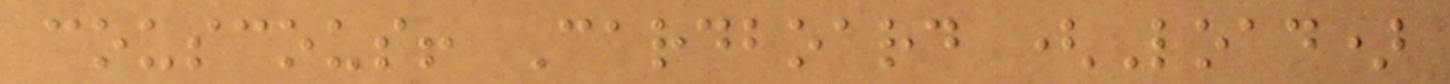couscous! Cardboard (Load)
